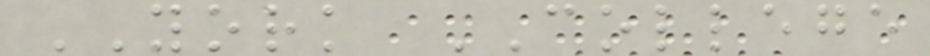YORK COLLEGE
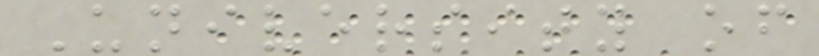University of
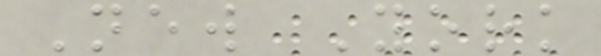New York
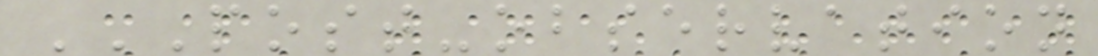POST-OBSERVATION
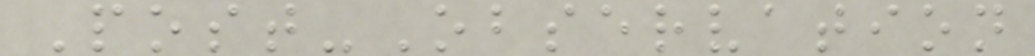Post-Observation
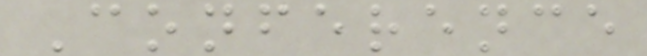Conference
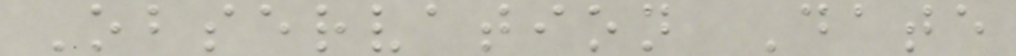Observation Date
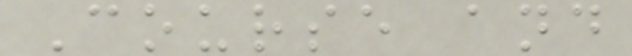Course and
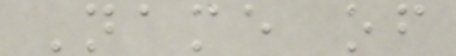Name of
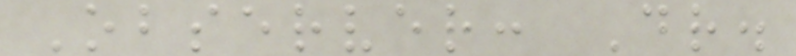Observer: Dr.
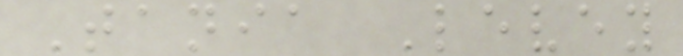Tania Levey
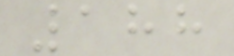188
